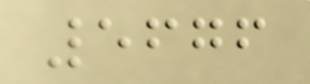5676
